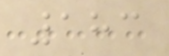183
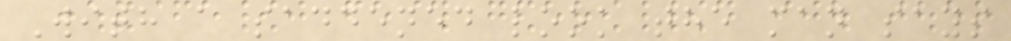With a saddened look the man says
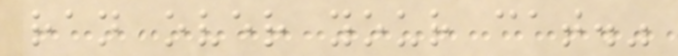ran over your cat."
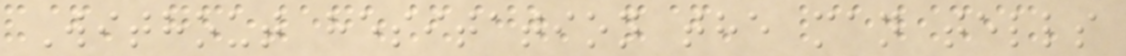Without hesitation the man tells
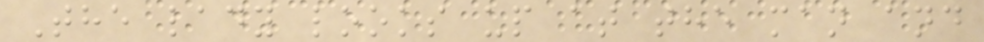The lady looks up at the man and
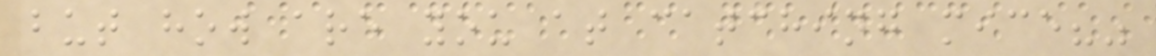but how are you at catching mice?"
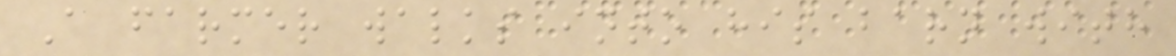A farmer walks into his barn with
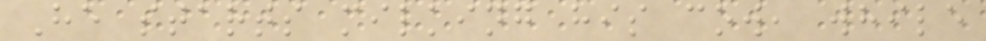He starts milking his cow, while
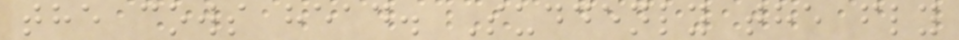the cows head. Suddenly the fly
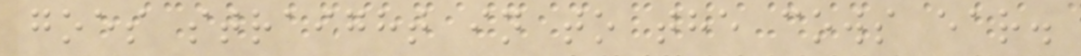goes straight in to the cows ear.
